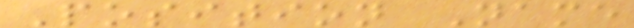Position Name
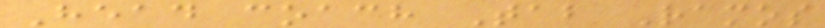Head coach Tab Ramos
